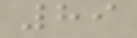89
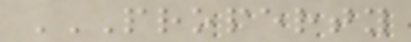PROPERTY
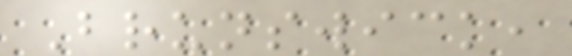Brunswick,
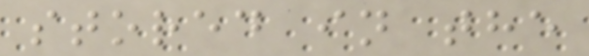stored in the
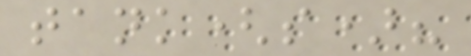tank(s)?
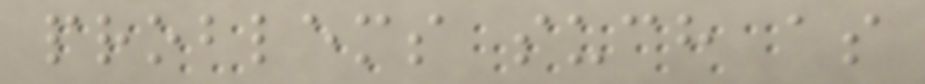problems such as
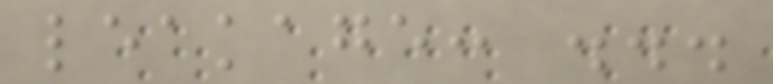leakage: ...
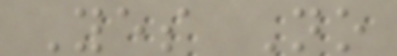Yes No
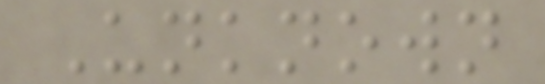Unknown
